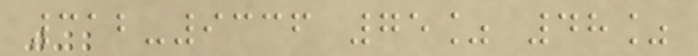312-9336 75% 48%
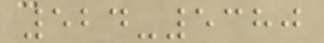524-5380
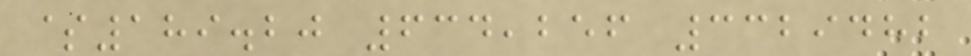$189.20 634,256 3329482
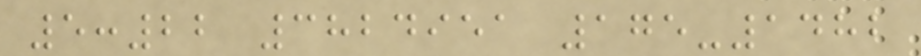5:22 3824951 175-1482
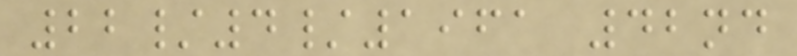22/4/1961 42nd
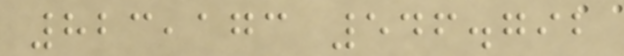823,173 546.792
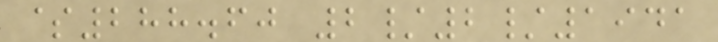$288.60 2/2/1941
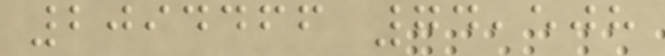2094466 74,508
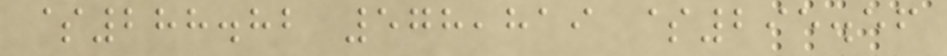$288.82 578,819 $295.56
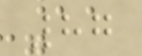87
